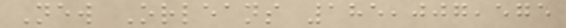New Orleans 185,007,575
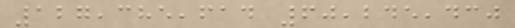127,385,614 60,245,430
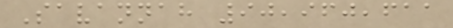Savannah 90,960,611
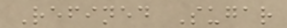Refined Sugar
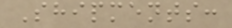Shipments:
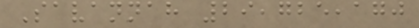Savannah 29,725,170
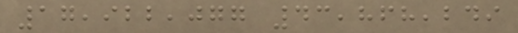17,922,077 43,868,249
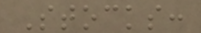Stocks:
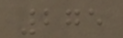275
